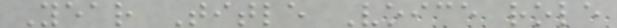Year Title Voice role
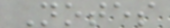Notes
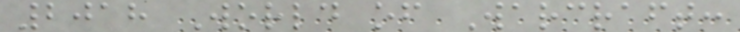2018 World of Warcraft:
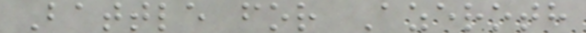Battle for Azeroth
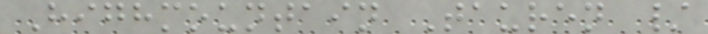Highmountain Tauren /
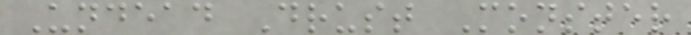Undead Drust Monster
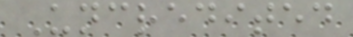Uncredited
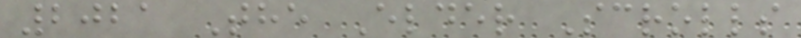2021 The Elder Scrolls
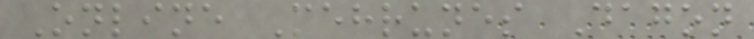Online Mehrunes Dagon
